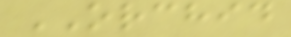ORCHID
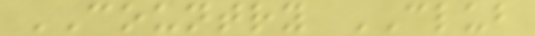COUNTRY CLUB
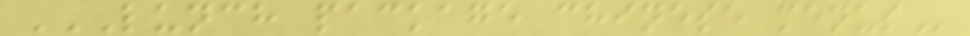LUNCH PACKAGE CHINESE MENUS
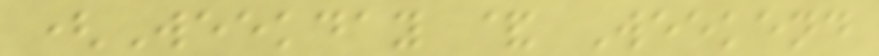(Weekday & Weekend
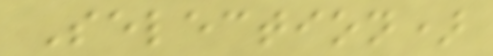Selection)
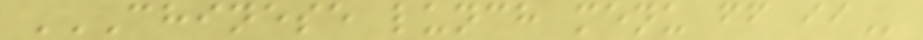CHINESE LUNCH MENU FF II
